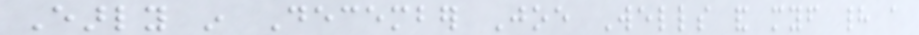Early in December Joe Wells and myself had a
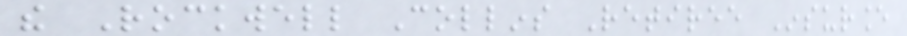the Rockwell Collins Retiree Insurance
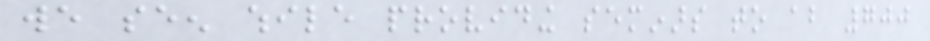we seen while providing seminars to about 700
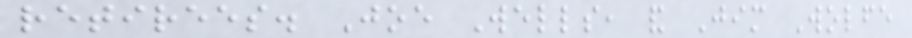retirees. Joe Wells, and Jim Wolfe
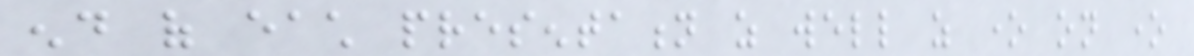end of each presentation as well as one on one
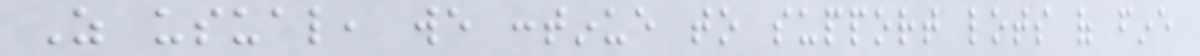As usual, we continue to support lots of fine
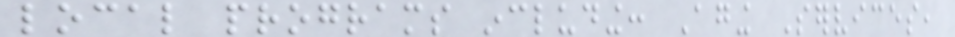local programs including: Aging Services,
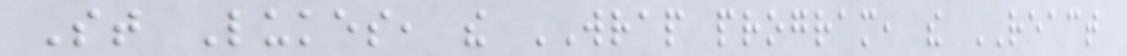St Lukes, the WRAP program, the REACT
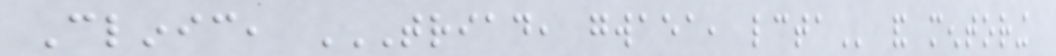Clinic, TRIAD, GWAEA, LCTA and mentoring
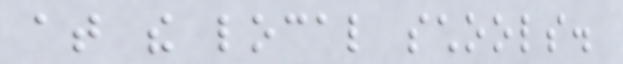at the local schools.
